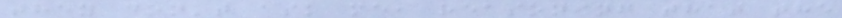they don't ask me, reasoning that the
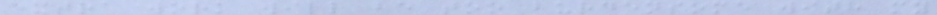extra work will be too burdensome with my
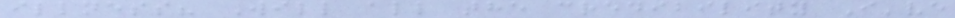illness? Will all the credibility I've
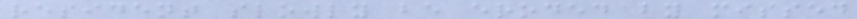resident slowly be eroded by missed
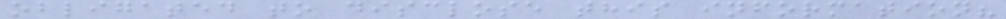obligated to disclose this information?
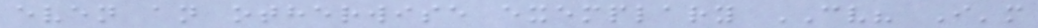even an otherwise exemplary CV? I'm
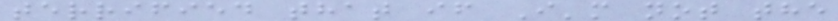terrified that if I'm not the
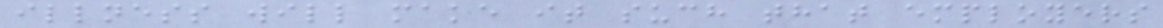illness will make it such that employers
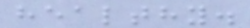healthy.
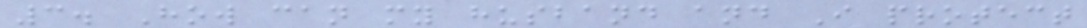3. How can my husband and I protect
